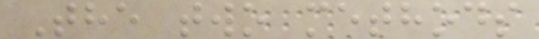The two methods
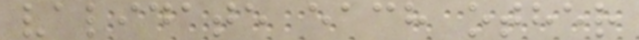validate each other
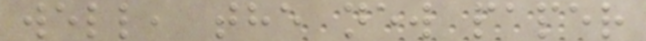well, the new paper
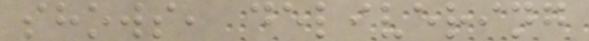shows, delivering
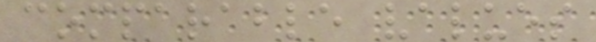comparable values
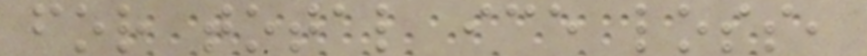for total ice loss,
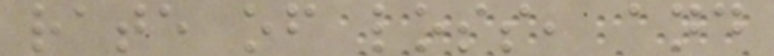rate of loss, and
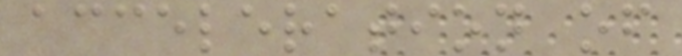acceleration of
